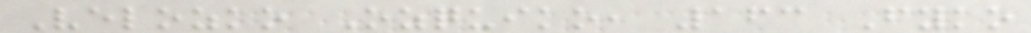Velozko Ozquiko, 163 Fyko
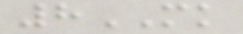8MK
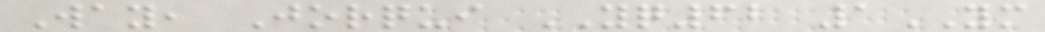Way, Jorqui YQ62 1YM
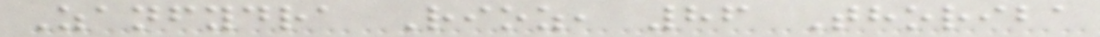Zanfydra Rioz, 86 Thoriba
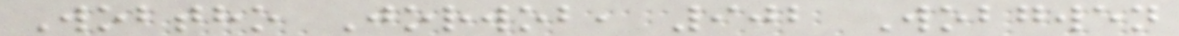Wobtho Jorwob, 902 Wobgwen
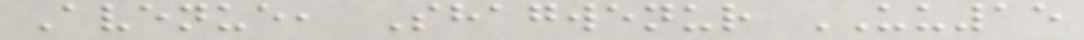Avenue, Shagwenur UU15
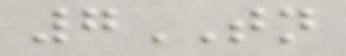7TN
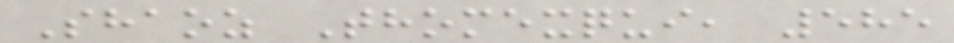Shaoz Thomexqui, 585
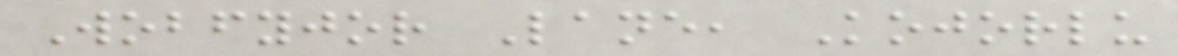Wobfyjor Lane, Kojorlu
